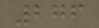276
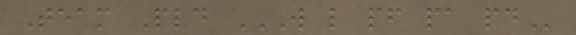Team Pld W L PF PA PD
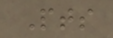Pts
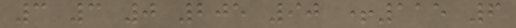3 3 0 205 90 +115 6
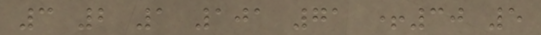3 2 1 101 71 +30 5
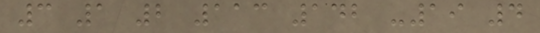3 1 2 113 142 -19 4
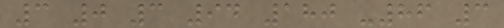3 0 3 94 180 -86 3
